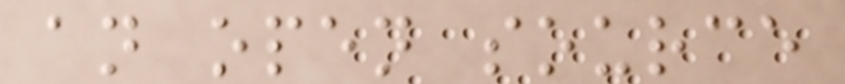an open source
